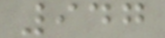947
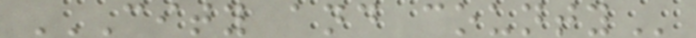CITY AND COUNTY
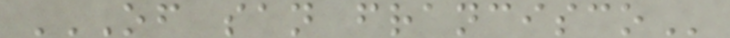OF SAN FRANCISCO
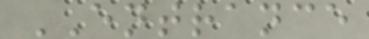ENTRANCE
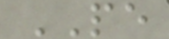PE
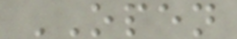OPEN
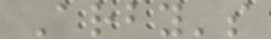Arby's
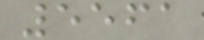5561
